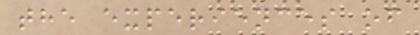the experiences of
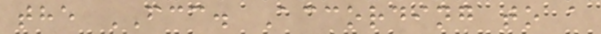the FCC. According to a
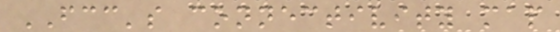FCC's connectivity map
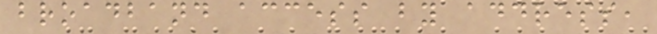broadband access by address,
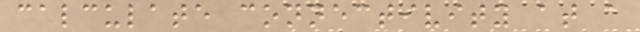calculate connectivity at a
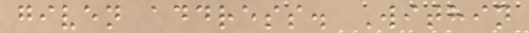given address. Within
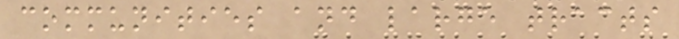communities and large tracts
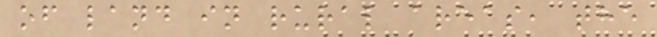of land in rural areas, the
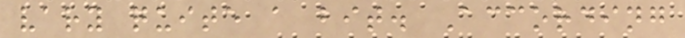vary quite a bit. According
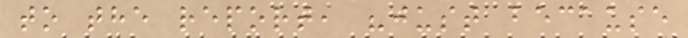to the report, "just because
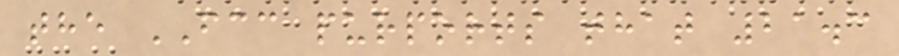the FCC purports that 21.3
